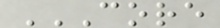CORE
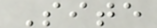Site
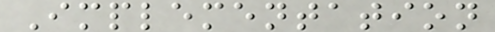Implementation
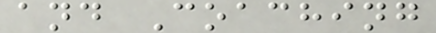and Coaching
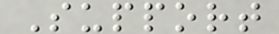Support
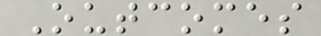Outcomes
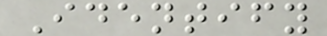Identify
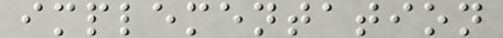implementation
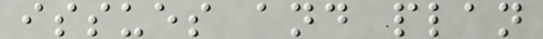issues and plan
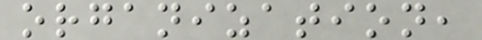organization,
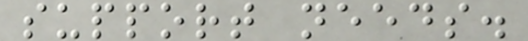support needs.
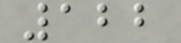122
